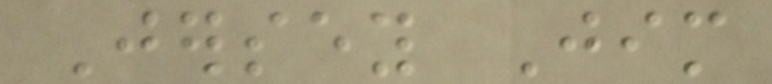Jersey Jim
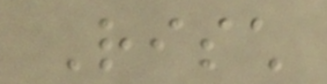Risch
